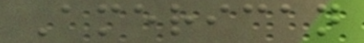American
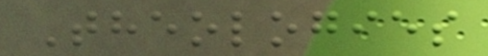Theologies
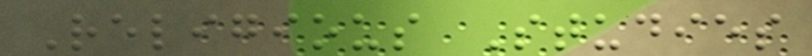Religious Studies
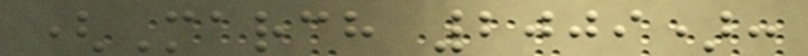(March 2009):
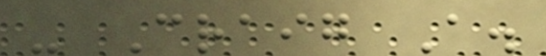- Craig A.
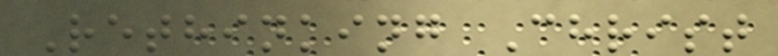Rethinking Christ
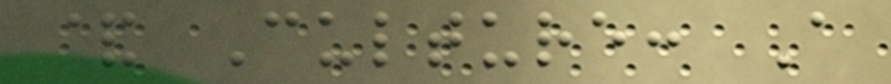& Culture: A
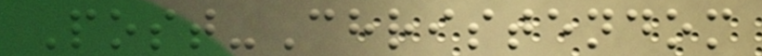Post-Christendom
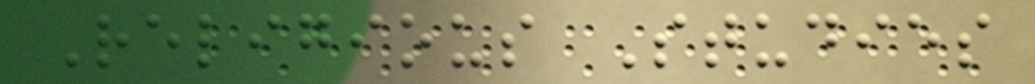Religious Studies
